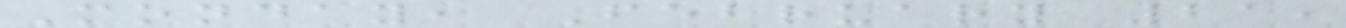Monday, February 21,
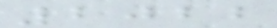2022
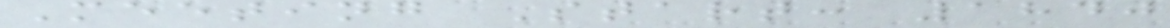Meeting Start: 1840
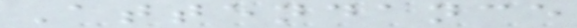Attendance
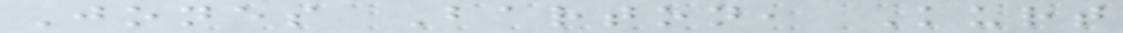Jones Barton, Kurt
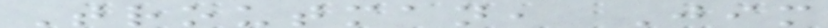Troutman, Jim
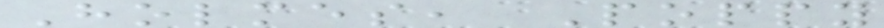Holmes, Poppy
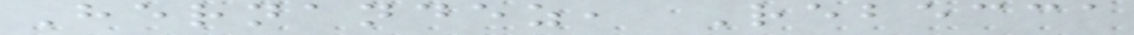Hernandez, Rebecca
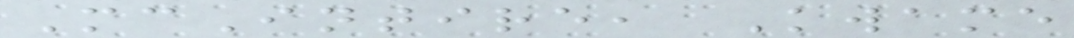McIntire, Kwame
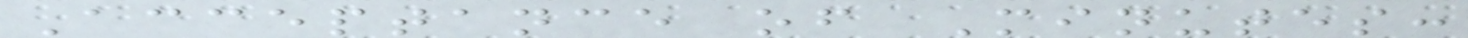Acceptance of Minutes:
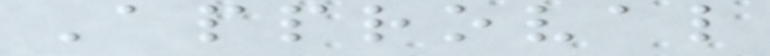Approval
